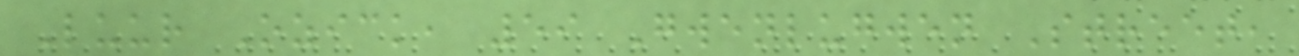Luur Ozick, 59 Gwenlugwen Street,
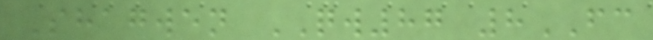Shagwen QW87 8FC
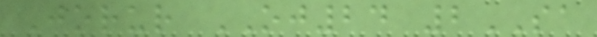Jorur OJ24 2SA
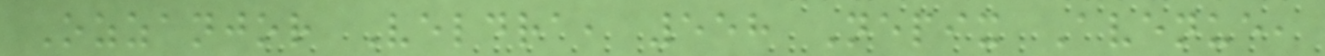Ozzanjor Veldra, 558 Nepix Avenue,
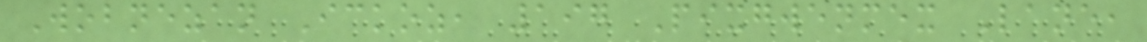Wobnezan Ickoz, 197 Pixgwenmex Lane,
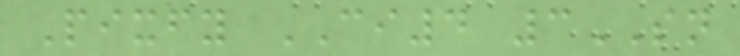Pixfy CI4 3SN
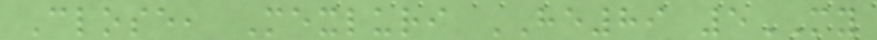Close, Mexluri HE89 5MY
